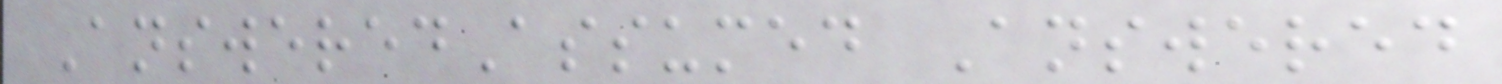AnsweredAssumed Answered
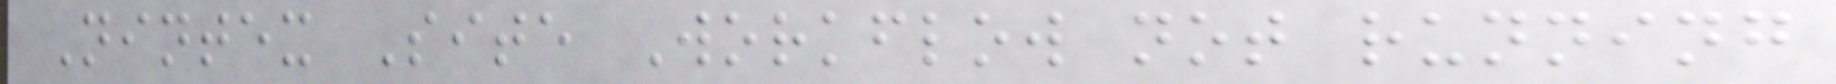Nintex Site Workflow not running
